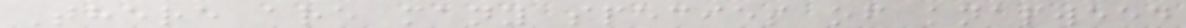There are many species of knapweed
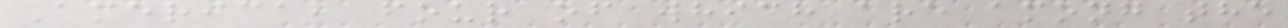America, four of which are among the
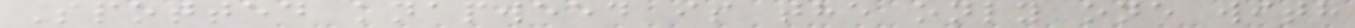Spotted knapweed is the only one with
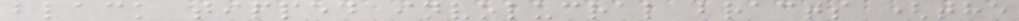black tipped involucral bracts (the
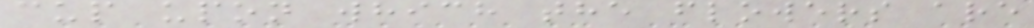cup upon which the flowers are
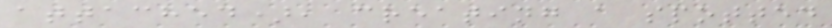attached), creating a spotted
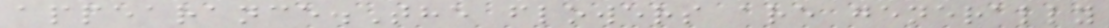appearance.The flowers are generally
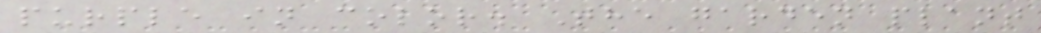purple in color. The garden plant
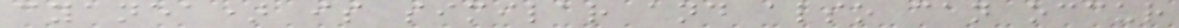cyanea) is similar and also can occur
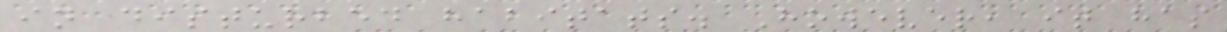in disturbed habitats. However, it has
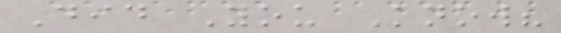Did You Know?
